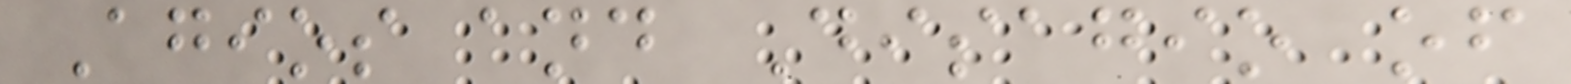Agios and Disagio of
